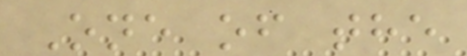One of the
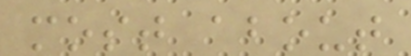most about
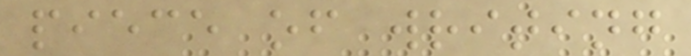piece of writing
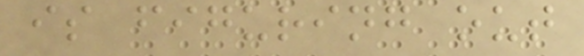is figuring out
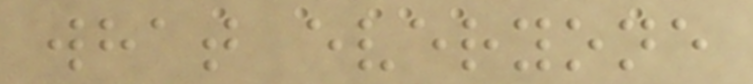what everyone
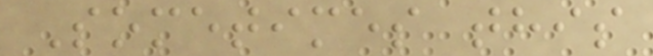Sometimes this
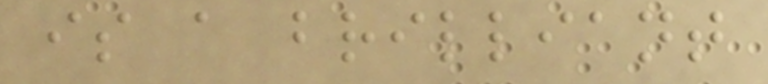is a brilliant
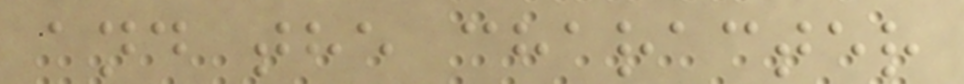and the character
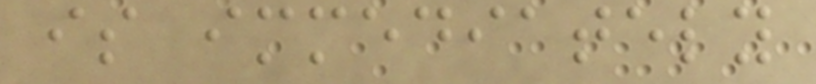is immediately
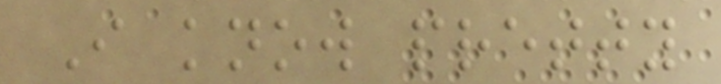I know pretty
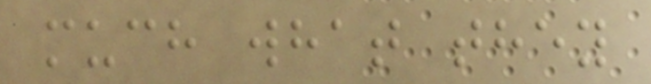much what they
